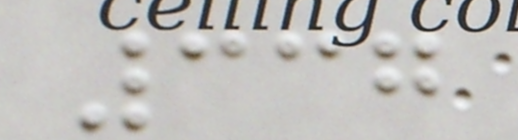337
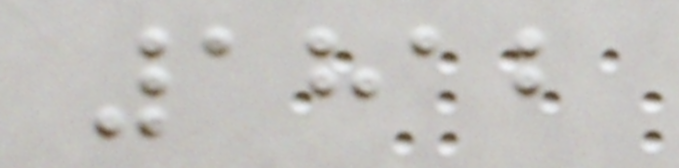1812
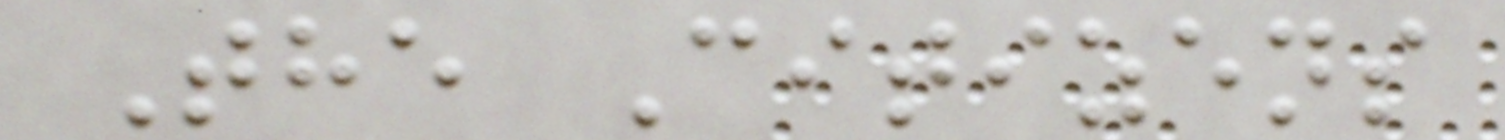The Citizens
